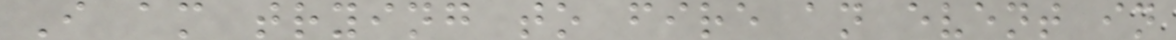I am trying to fire an event in
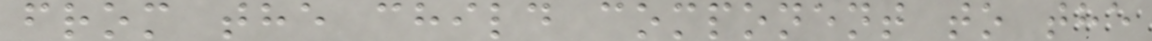from the child component to the
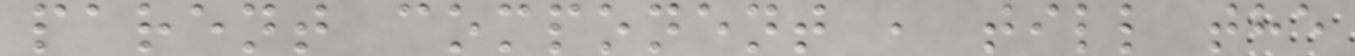parent component , till the
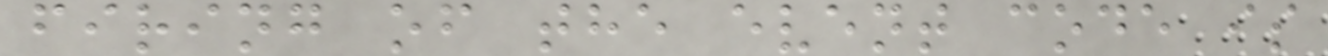firing of the event code is
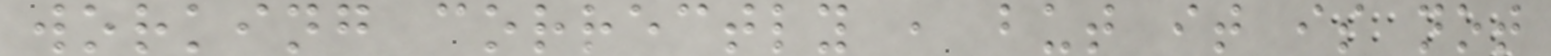working correctly , but it is not
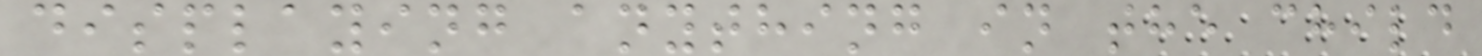displaying anything in the child
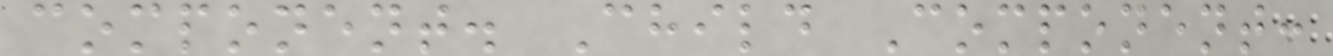component. Child Component:
